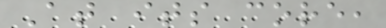At its core,
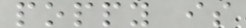poppy is
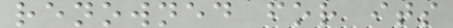renowned for its
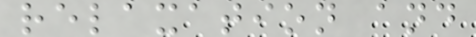relaxation and
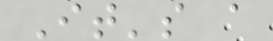It's a
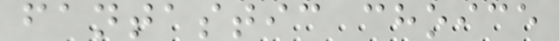fantastic choice
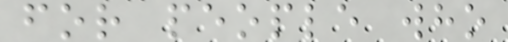for people who
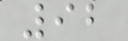92
